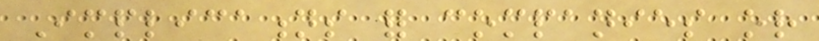Implications for companies or
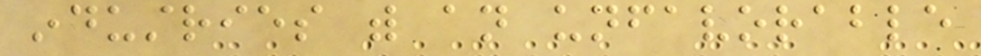industries with an unfavorable
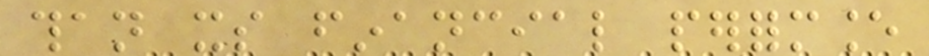than its financial performance
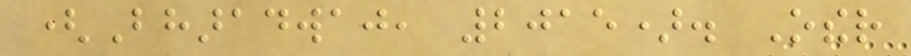(Bharadwaj, 2015). Other
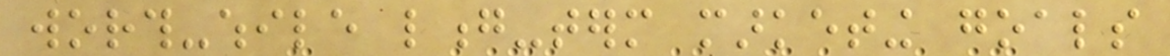worth-while long-term marketing goals
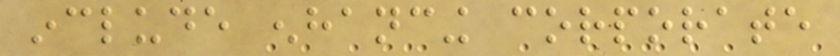include enhancing corporate
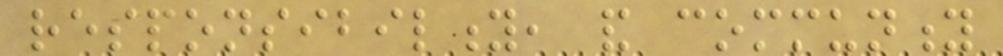responsibility, and community
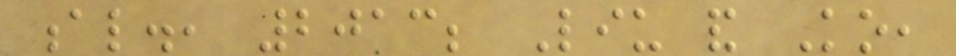al., 2013; Liu and Ko,
